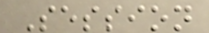Session
